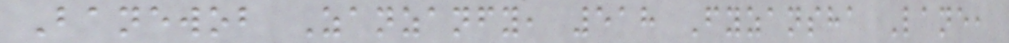Banewob Zanzanfy, 518 Fyzansha Lane,
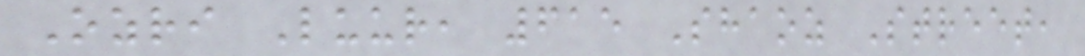Ozri Luur, 615 Shaoz Street,
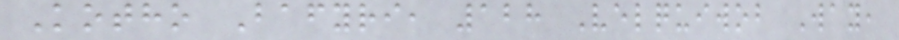Kotho Bafyri, 128 Velquiwob Way,
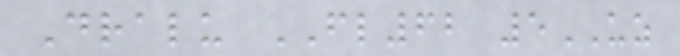Dralu FL62 5UZ
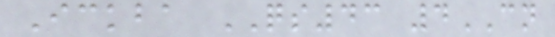Ickba QS43 4CN
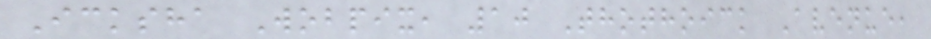Icksha Wobpix, 10 Thothoick Avenue,
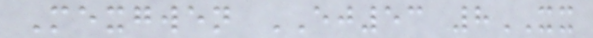Mexgwen EJ53 8XX
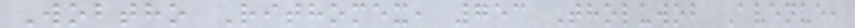Wobtho Rithomex, 753 Tholuwob Avenue,
